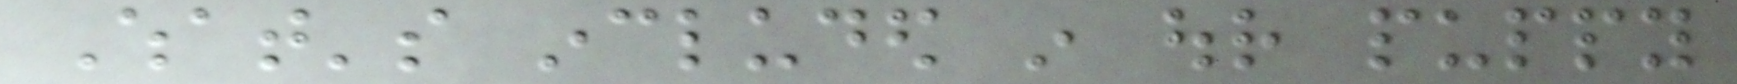What's included in our puppy
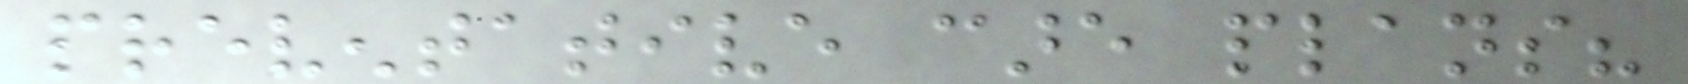preventative care plans?
